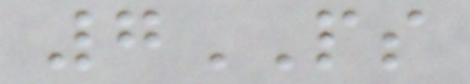7PS
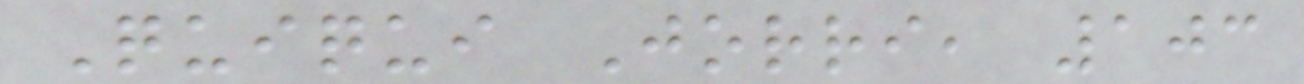Quiqui Jorri, 103
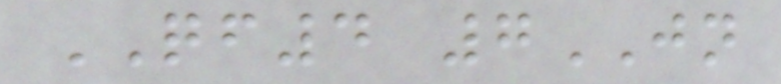QF4 7JN
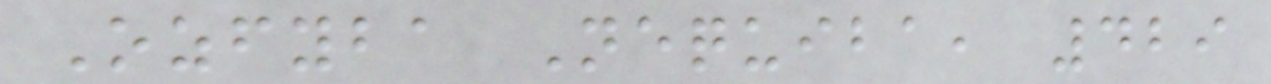Ozfyba Nequiba, 429
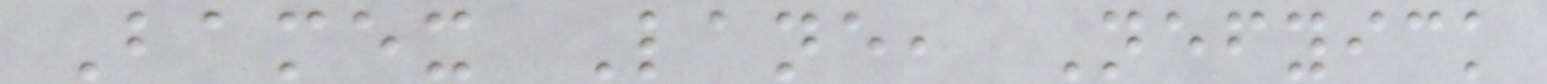Bamex Lane, Nefyick
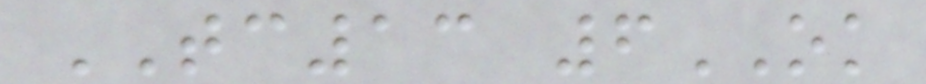TC13 6OK
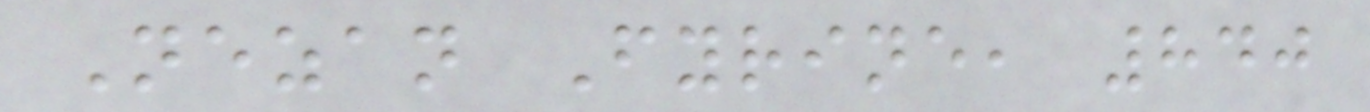Nezan Fyrine, 840
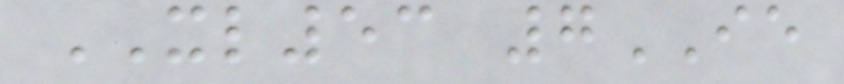XL53 7IE
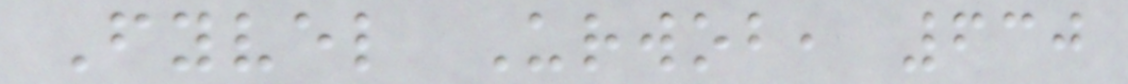Fyvel Urwob, 630
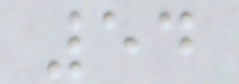54
